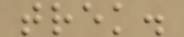trek.
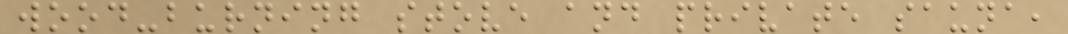wood-burning stove and private sauna,
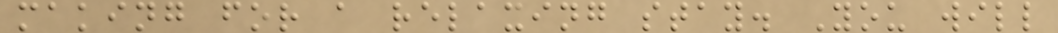making for a relaxing stay. You will
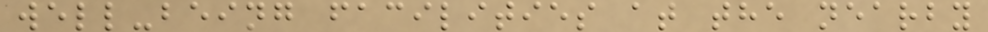well-being facilities at the nearby
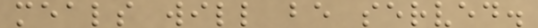meals will be served.
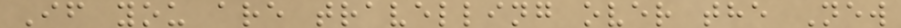If you are travelling over the New
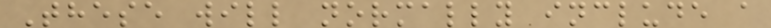These will normally include a
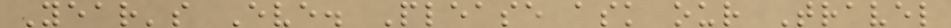Year's Eve. Please ask our Travel
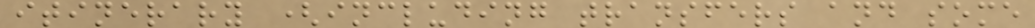itinerary (including transfers and some
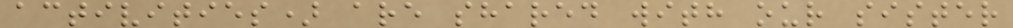activities) are shared with our sister
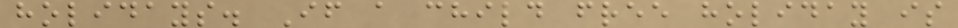holidays. If a child free holiday is
